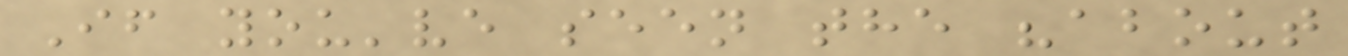If you've seen the "about
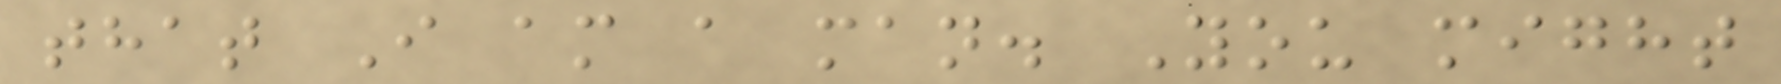that I am a man. You might
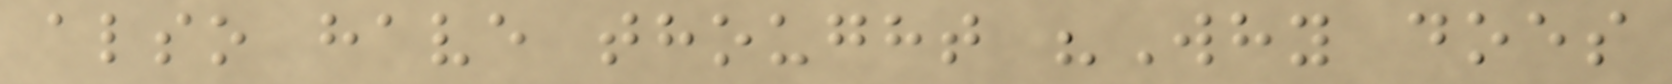also have thought "Why does
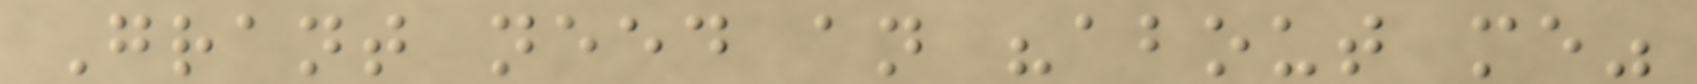Grant need an "about me"
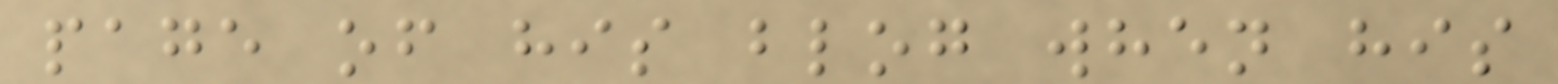page of his blog when his
